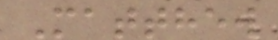Matthew
